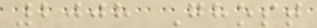2008 Ghost
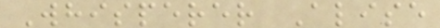Whisperer Alise
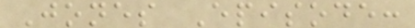Jones Episode:
